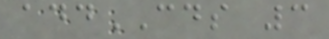addCDS 3
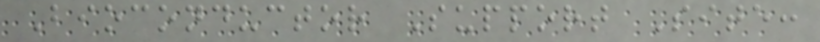Bioconductor Support Site:
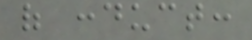of conduct:
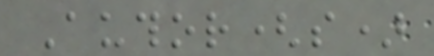Author(s)
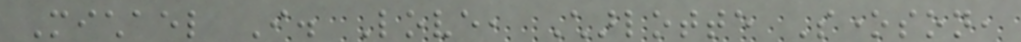Michael I. Love, Charlotte Soneson,
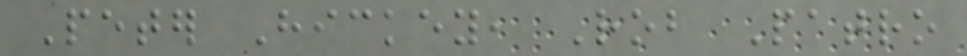Peter Hickey, Rob Patro
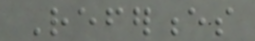References
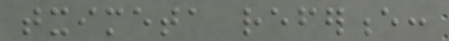tximeta reference:
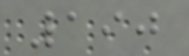190
